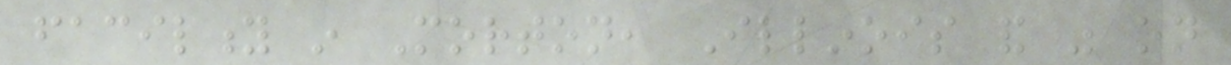facility in Morton, Illinois and was on
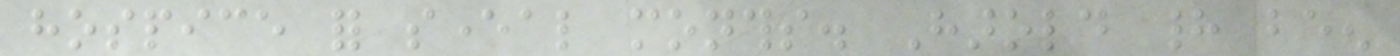hospice for several months. Harold had been
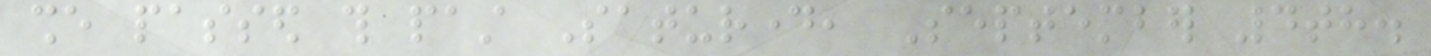she passed this past Saturday, September 4th.
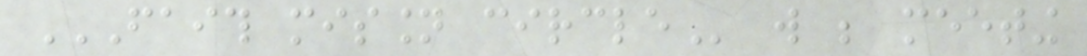FAITH MISSION CIRCLE will be meeting
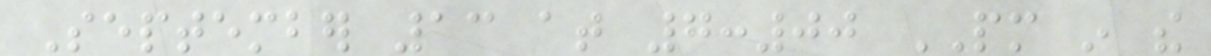September 13 at 7:00 PM in the
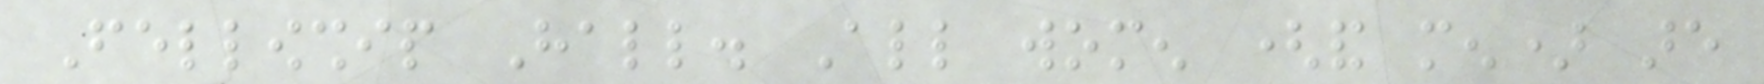Fellowship Hall. All women (and men) are
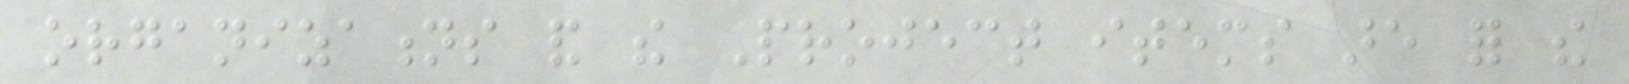organizations and the Project items are for the
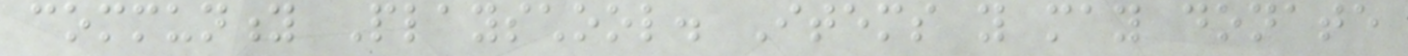community Playschool. Items you may donate
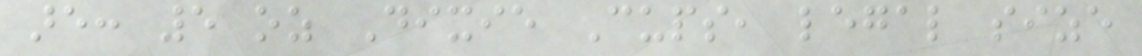are: 5 oz Dixie Cups, legal size
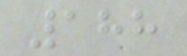188
